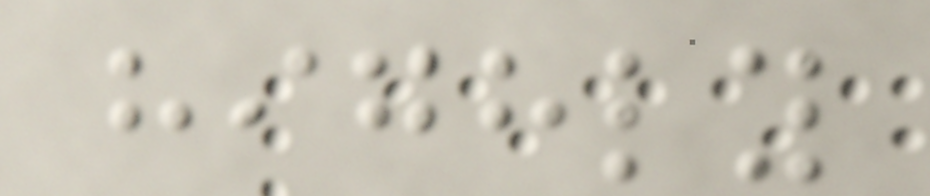highly
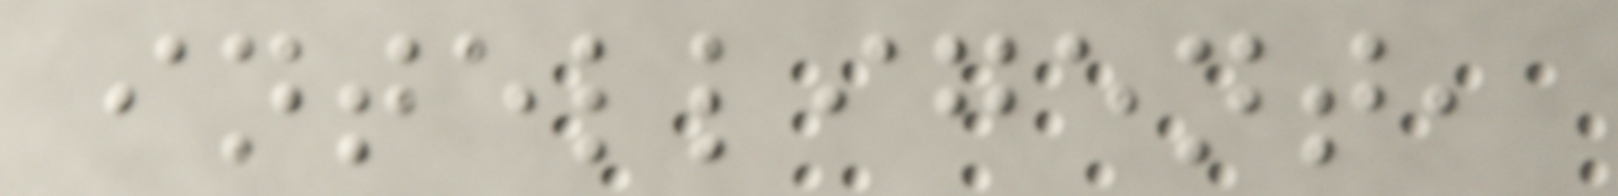intelligent,
